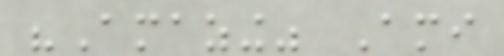"Amazing" Ami
